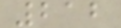212
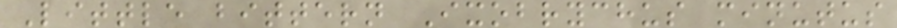Little bittern Ixobrychus minutus
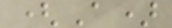(A)
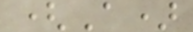(A)
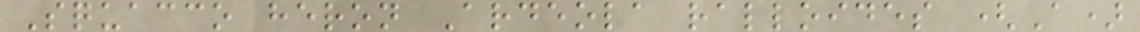Squacco heron Ardeola ralloides (A)
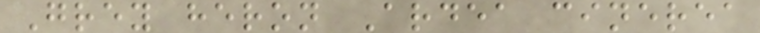Grey heron Ardea cinerea
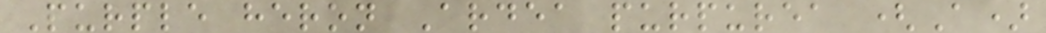Purple heron Ardea purpurea (A)
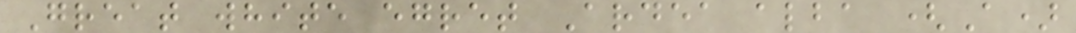Great white egret Ardea alba (A)
